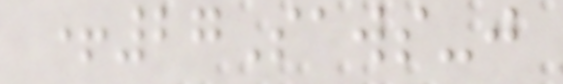+27Saws-j
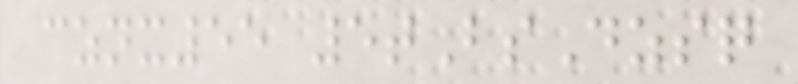cznx55 5tBsDzsq
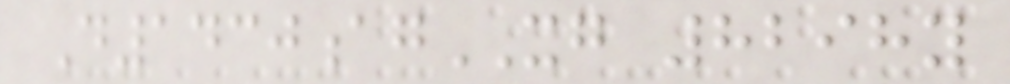D1430agXG 8298y
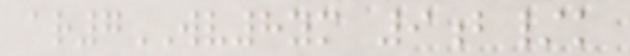ar7WV8ym 9b/k
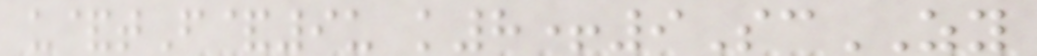u&tF&9u k8+9ScZY
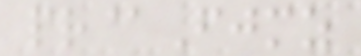pr@Fjmz
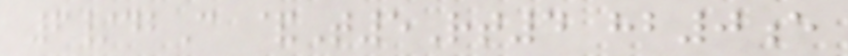6/dbC &T5Rt4 hb0e
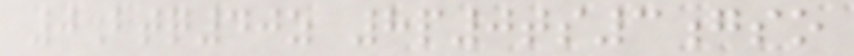0Btq40z 8p0ts3gso
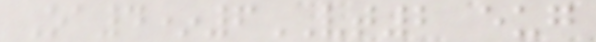Oa4*6VT2 eug
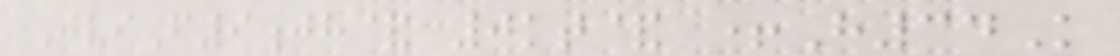JviF9jh& 0kt& +H34K
